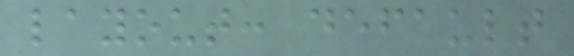layout: default
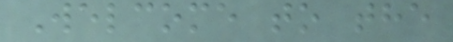Welcome to the
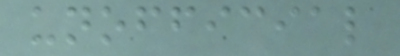unofficial
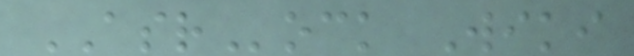ASRock Wiki
